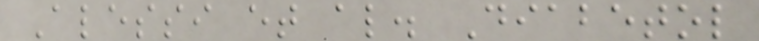Alessi et al. Diabetol
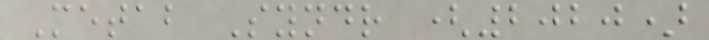Metab Syndr (2020)
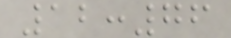12:76
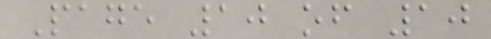Page 10 of 10
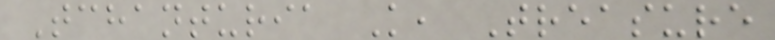Tchanturia K, Treasure
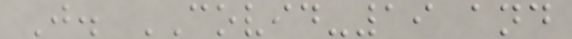J. COVID-19 and
